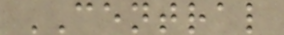CENTRAL
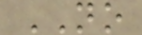NO
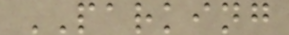PARKING
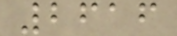2616
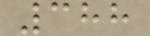388
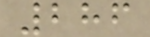286
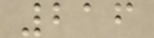216
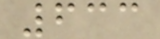633
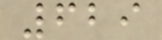629
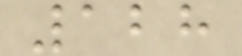128
